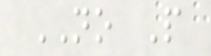NO P
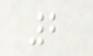2
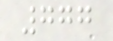777
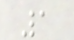1
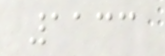1133
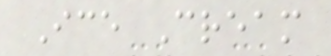Ice Cream
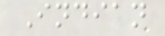Indian
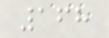168
